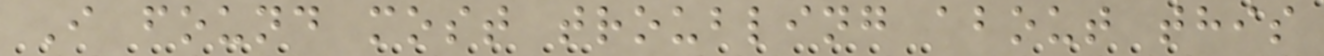I found most troubling about this
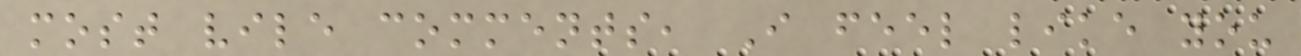most vile comments, I feel like you
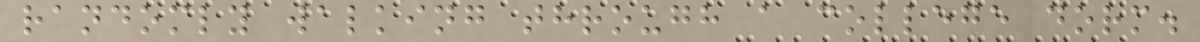randomly walking through a college dorm.
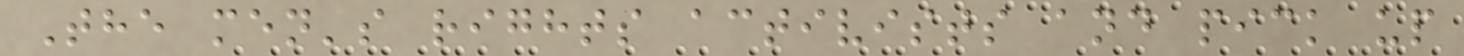The men's rights activists and pick up
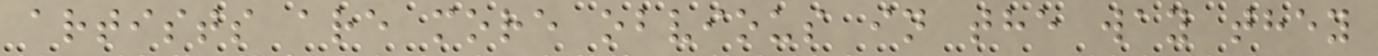artists are more obvious in the way they
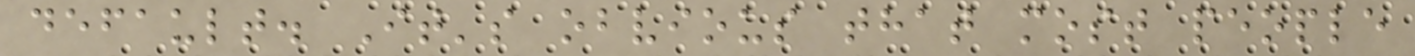default. It's obvious that most people
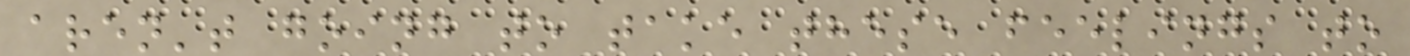aren't going to take these feelings to
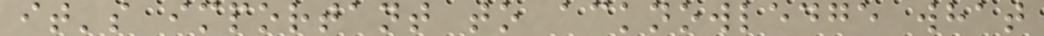it's important to acknowledge what
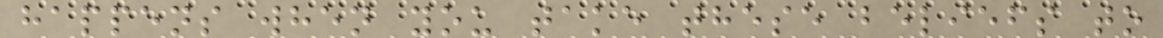happens when you take these beliefs to
